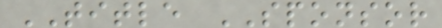TITLE SPONSOR
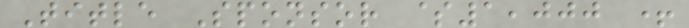Title Sponsor $1,000 +
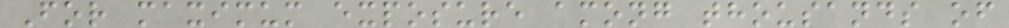For maximum exposure among thousands of
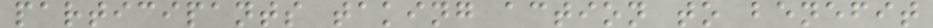participants taking action to benefit
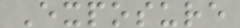Exposure
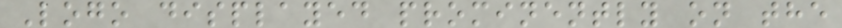Logo displayed prominently on the
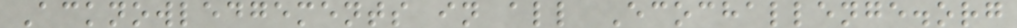Acknowledgements in all Ecochallenge.org
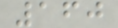160
